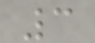3
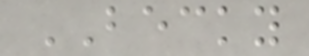BECKY
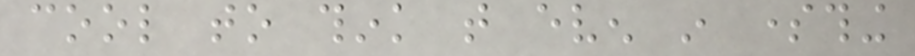cool to think that even in something
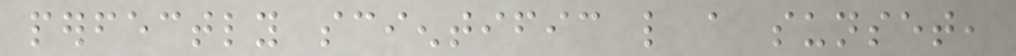perfectly scientific like a sunset,
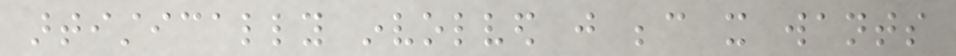artistically involved just because it wants
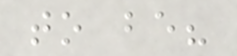to be?
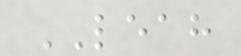LEAH
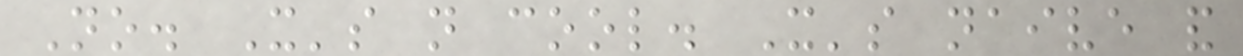No. It's not cool. It's naive and
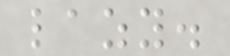lazy.
